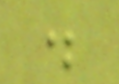.
